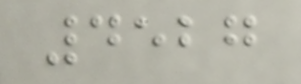4527
